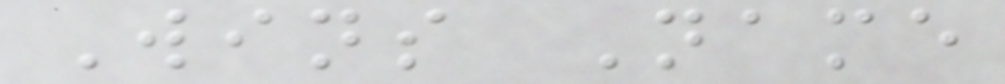Wins Name
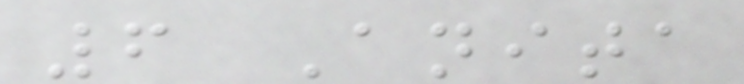6 Anita
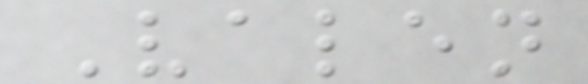Valen
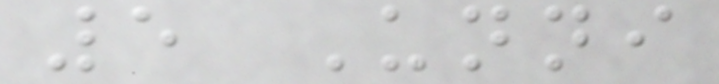5 Unni
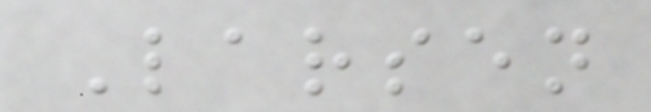Larsen
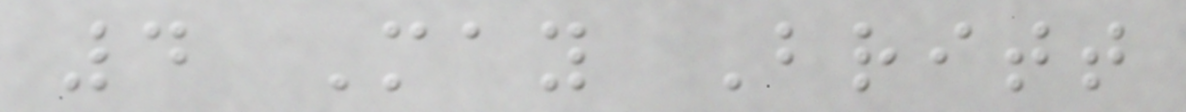4 May Britt
